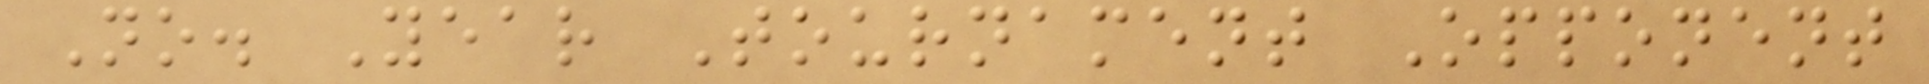No. Year Tournament Opponent
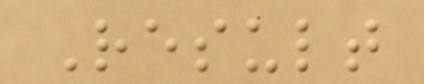Result
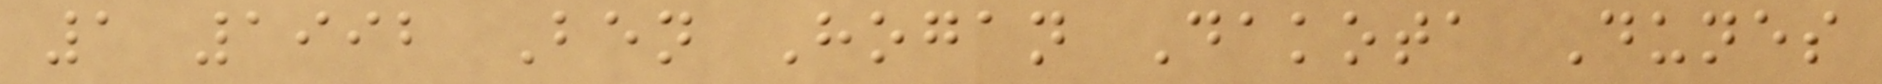1 1992 Ben Hogan Dakota Dunes
